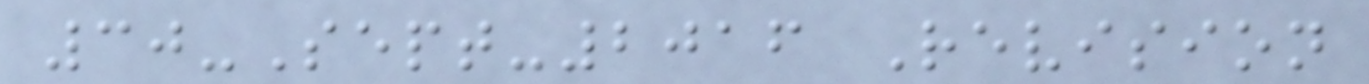30-Sept-2016 Revision
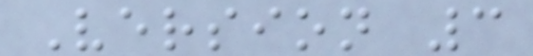Version 3
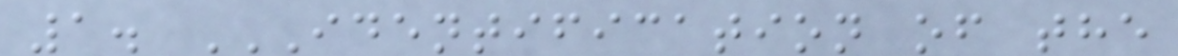1. IDENTIFICATION OF THE
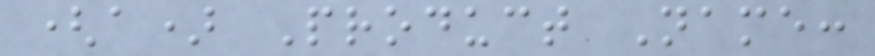(a) Product Name:
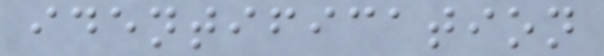identification
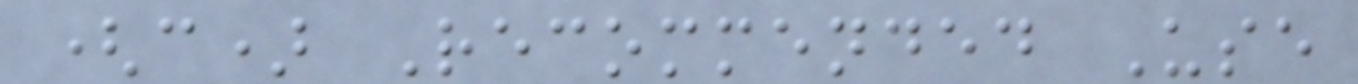(c) Recommended Use
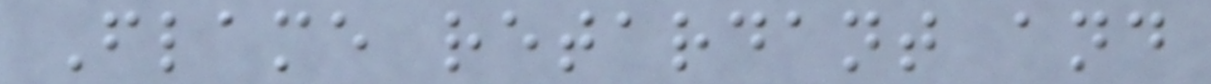Flame retardant and
